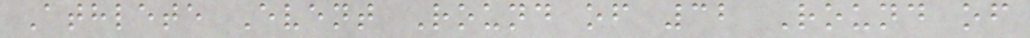Athlete Event Round of 32 Round of
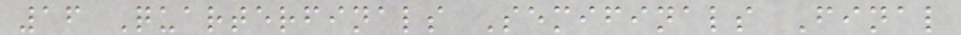16 Quarterfinals Semifinals Final
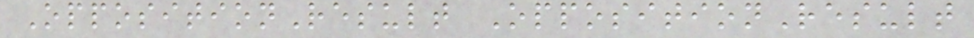OppositionResult OppositionResult
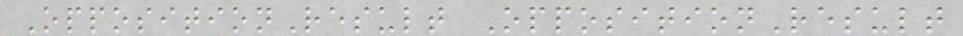OppositionResult OppositionResult
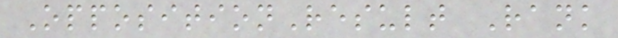OppositionResult Rank
